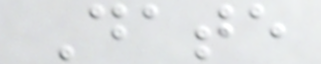Date
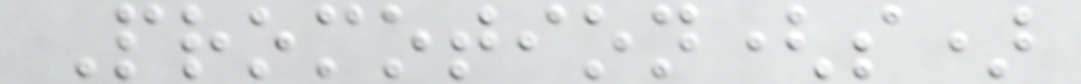Promotion(s)
